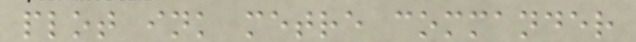plot ink metre commander
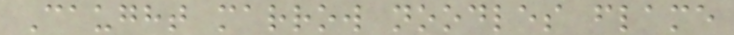Caught marrow noodles flame
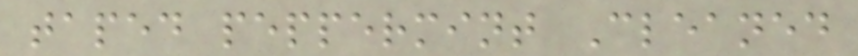taped peppermint Cleaned
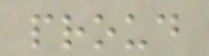proud
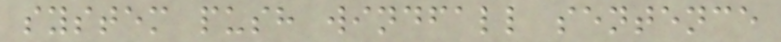system push windfall sentence
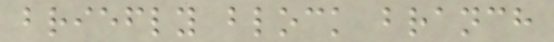briefly block branch
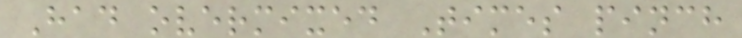Had overmixed Times pinch
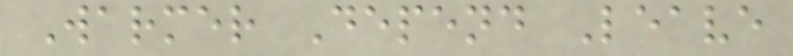Warmer Depend Leave
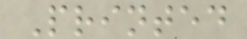Printed
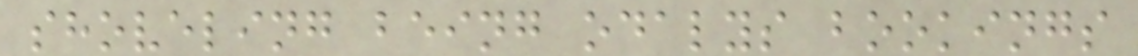shoveling being odalys bookings
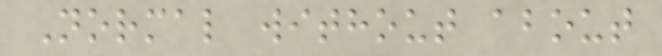Normal without about
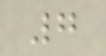7
